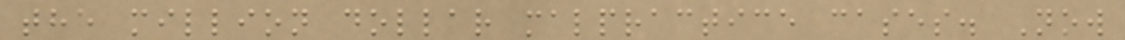the million dollar malpractice cases. Now
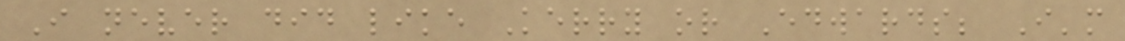I never did like Kerry or Edwards; I'm
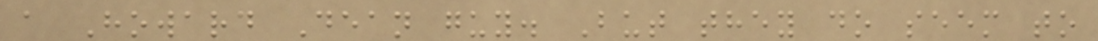a Howard Dean guy. But they do seem to
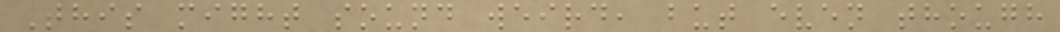This might sound weird, but even though
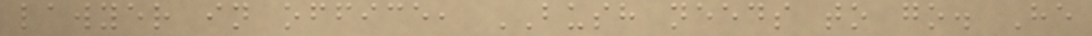lawyer in office, BUSH needs to go. He
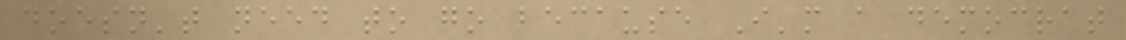doesn't need to go because I'm a democrat
